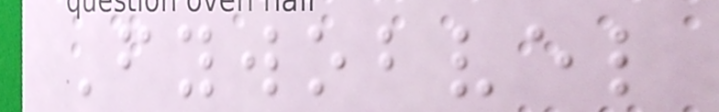Fywobvel
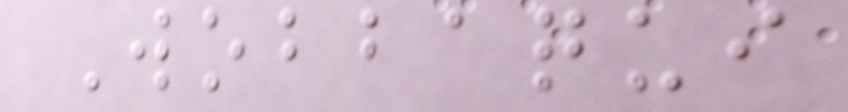Wobbaqui
